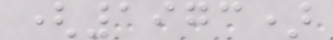(1973)
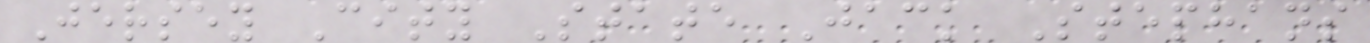Jersey City State Jack Stephans
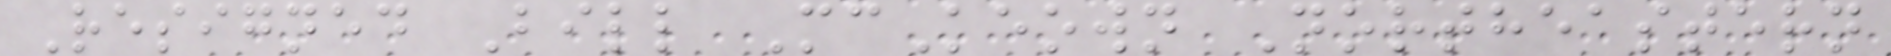Resigned Bill McKeown Northeastern
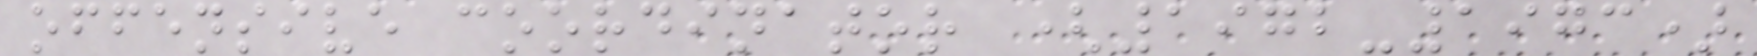offensive coordinator (1972-1973)
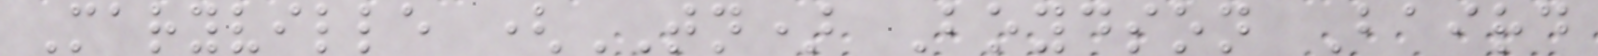Maryville (TN) Boydson Baird
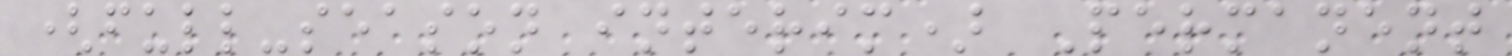(full-season interim) Permanent
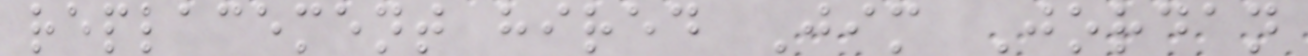replacement hired Jim Jordan
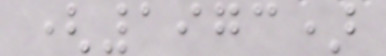(1973)
